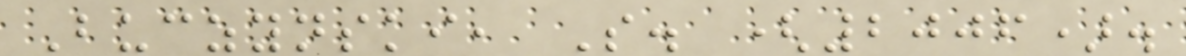Buczynski, S. (2006).
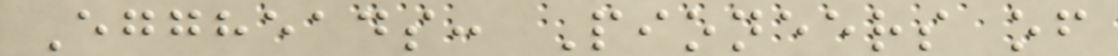Eggheads: Pioneers of
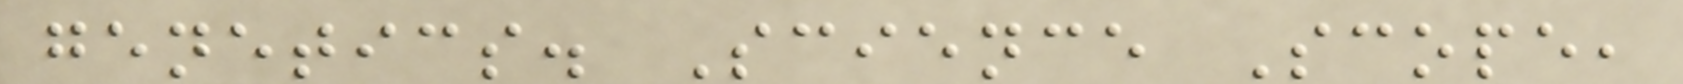genetics. Science Scope,
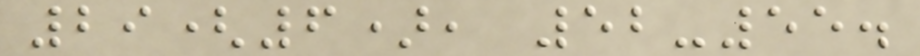29(6), 52-55.
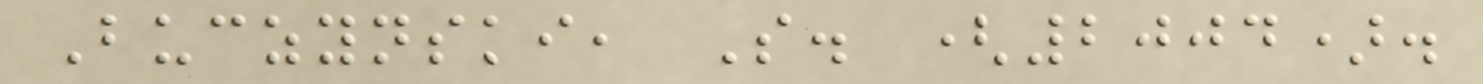Buczynski, S. (2004).
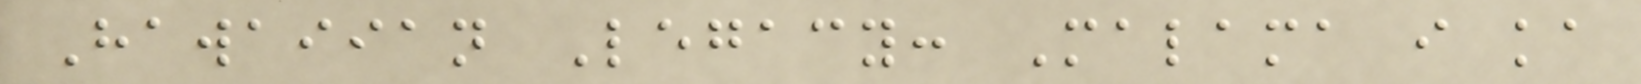Hawaiian Legacy: Malama i ka
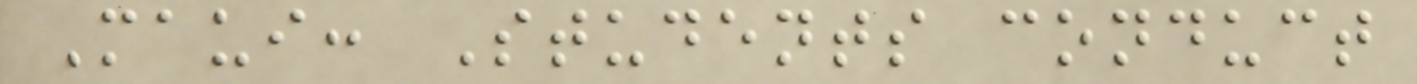Maui: Students conduct
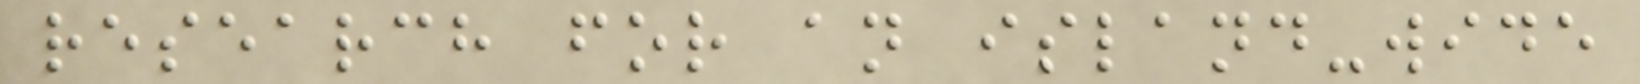research for an island-wide
